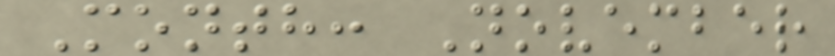Month: November
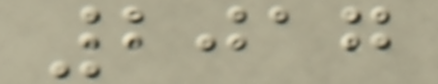2017
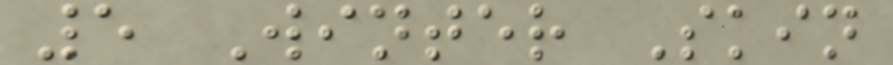5 Winter Skin
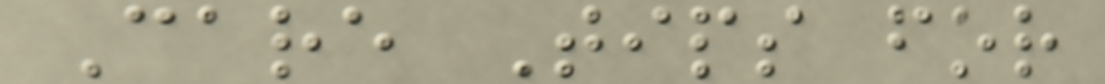Care Tips for
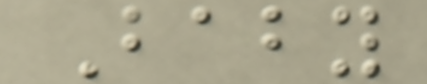Baby
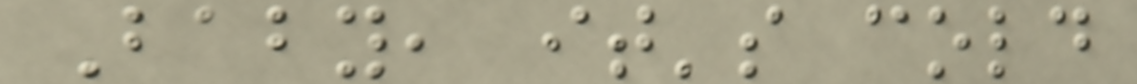Baby, it's cold
